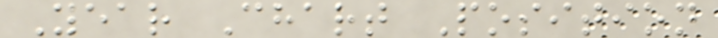Year Chart Position
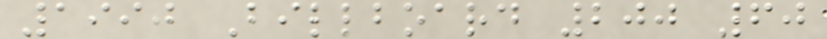1990 Billboard 200 60
